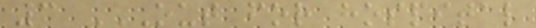3 OUT FOR HOSPITAL
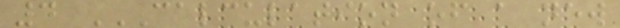4 CALCULATION OF A NEW
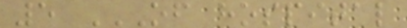5 OF HOSPITAL
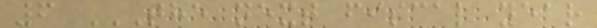6 THE NEXT FISCAL YEAR
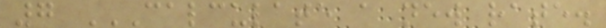7 CALCULATE A NEW RATE.
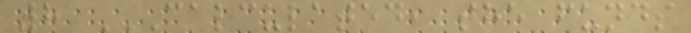8 CALCULATED, THE FUNDS
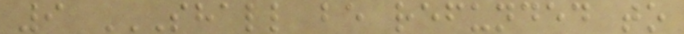9 SHALL BE REFUNDED TO
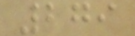279
